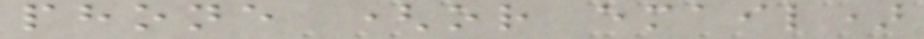phone (or email)
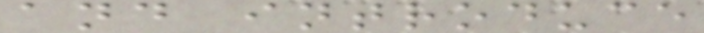and introduce
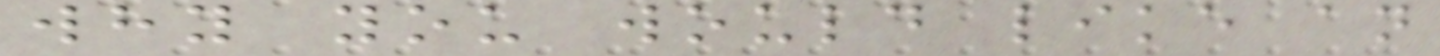why you would like an
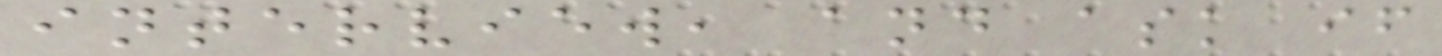interview, and ask if
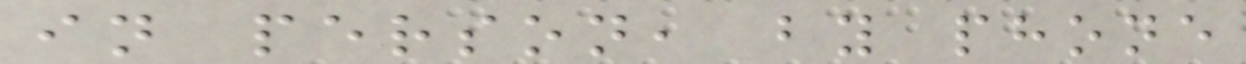in person, by phone
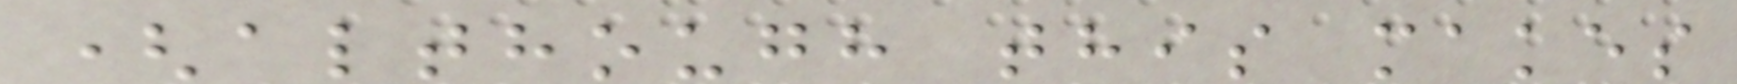(although this makes
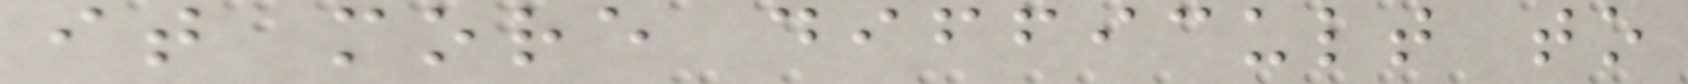it more difficult to
